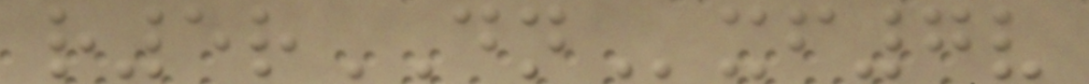r5rDNxf7v
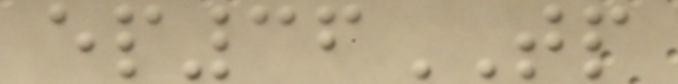ep36TP
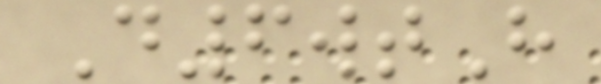D6wtH
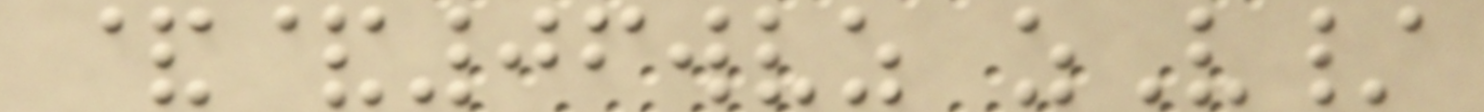&&06wvz zV/
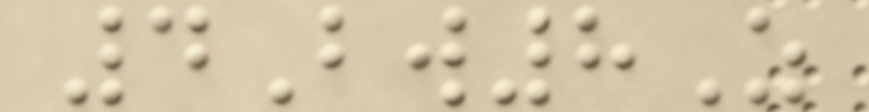4Bw8Z
